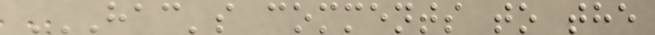HAC'S COMMENTS TO THE
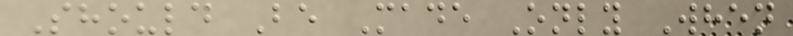Should Be Made Only When
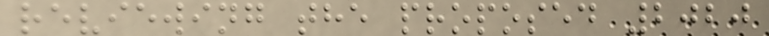reviewing the proposed 2020
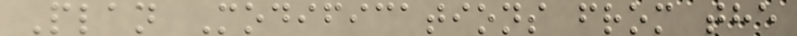Plan Modifications from the
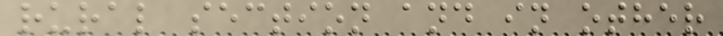rural section and in other
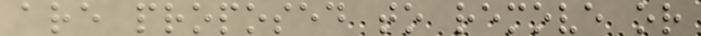are proposed to remove or
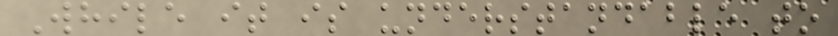While it is understandable to
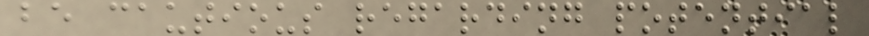be cautious regarding potential
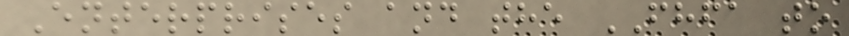Enterprises and the FHFA to
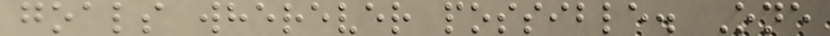goals wherever possible. One
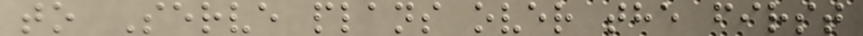to Serve plans over the first
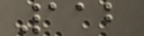112
